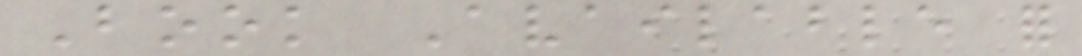Book Available for
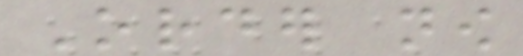Order now
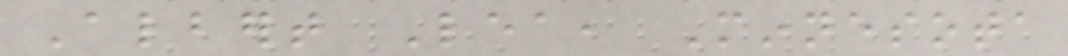Albert Lea, Minnesota
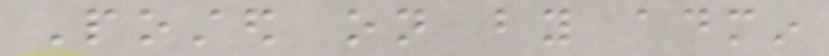Posted on by admin
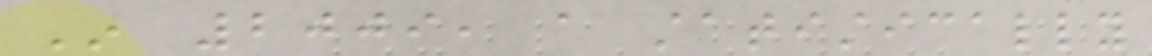In 2009, a statistically
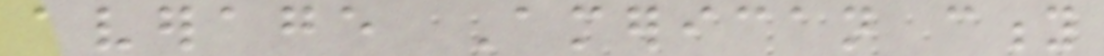average American city
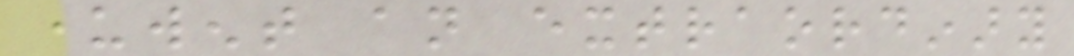underwent an extraordinary
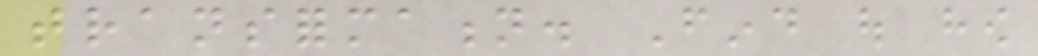transformation. Find out how
